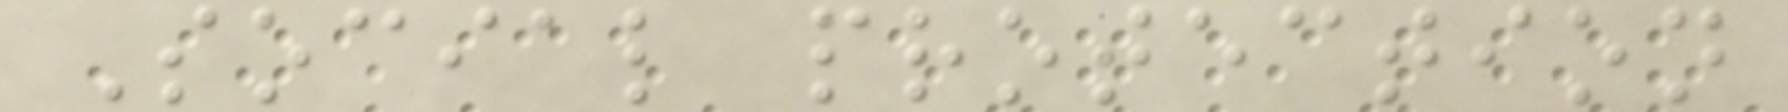Social protection
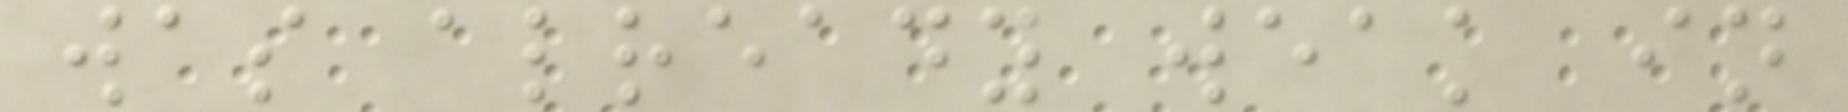was already weak in
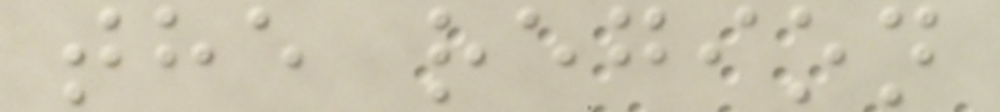the region
